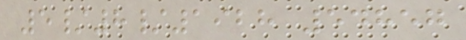5/8/1928 54857
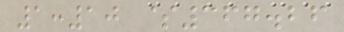1:10 $367.26
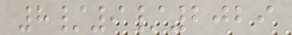8/9/2029
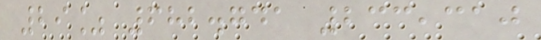29% 682.741 233,310
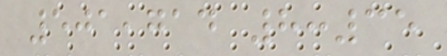501,714 8:35
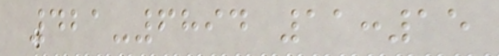421-6894 11:15
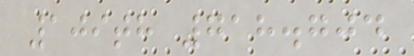109th 718.704
